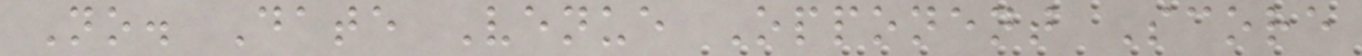No. Date Venue Opponent Score
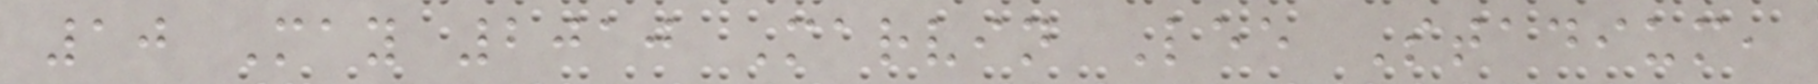10 May 2010 Marvin Lee Stadium,
